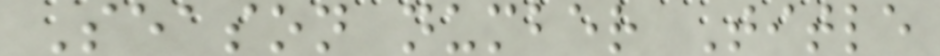Season number Title
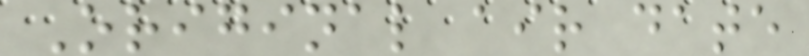Original air date
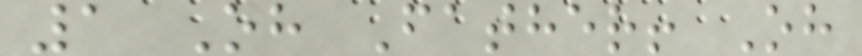1 Oh Father! Oh
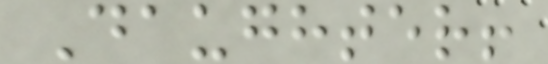Daughter!
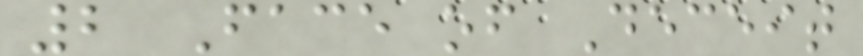2 Face of Deceit
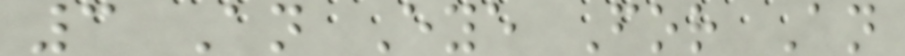3 An Eye For An
